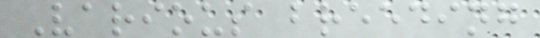Various breeding
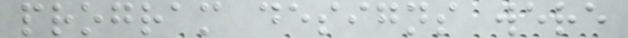program designs were
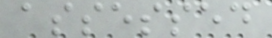assessed
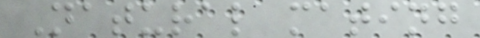Natural mating
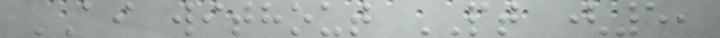AI without PT (5,
